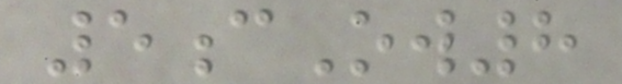5cOw8
